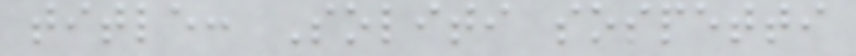title: Soliti sospetti
